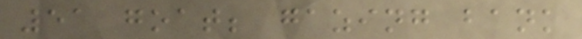51 goat; gazing bank
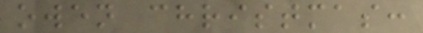owen christmas:
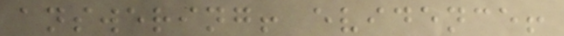answering! evidence!
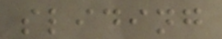sliding
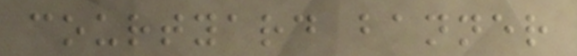courtyard banner
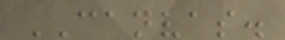CANVAS.
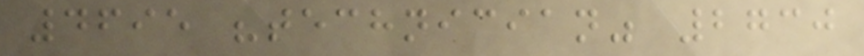4695 "technician" 2730
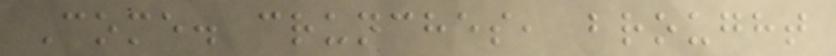Come. crunches, brought
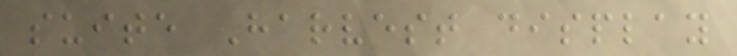suite Harvest display
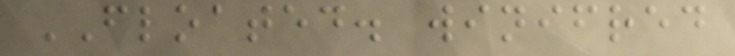FLOATED. winifred
